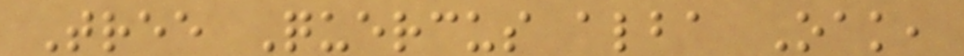Tree Quercus alba Oak,
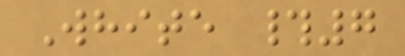White #7
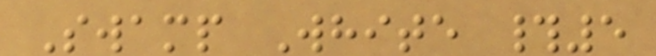Swamp White #5
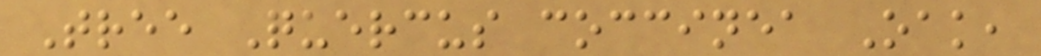Tree Quercus coccinea Oak,
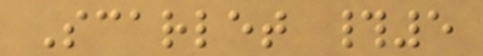Scarlet #5
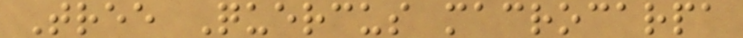Tree Quercus macrocarpa
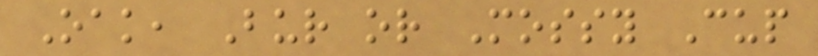Oak, Bur or Mossy Cup
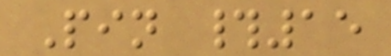Pin #15
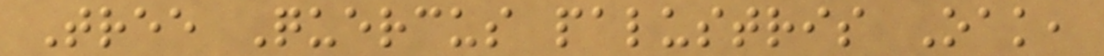Tree Quercus palustris Oak,
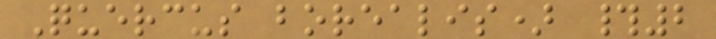Quercus borealis) #2
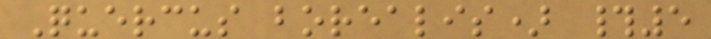Quercus borealis) #5
